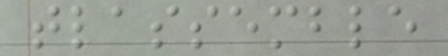tlassemble
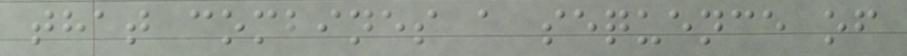that combines a sequence of
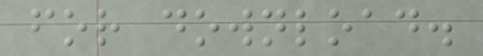for download.
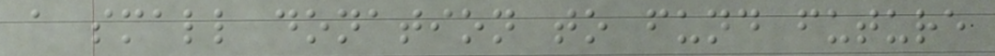a small donation to fund future
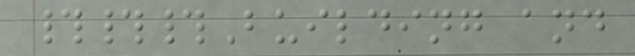###Building and
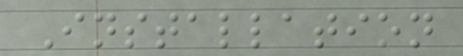Installation
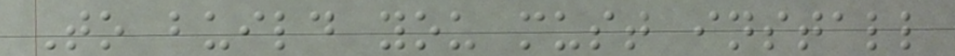To build you must install
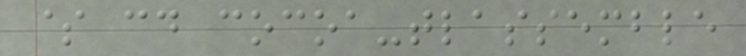$ cd cocoa-tlassemble
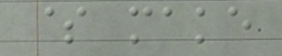$ make
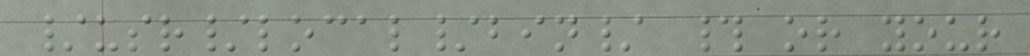/usr/local/bin/ # or your
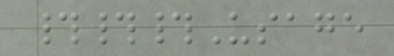###Usage
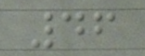46
